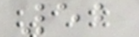52
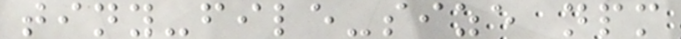tiny-file-size npm
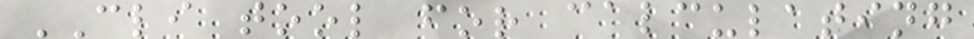CLI tool for calculating
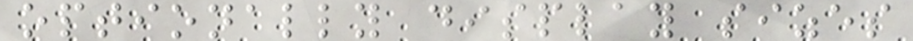optionally display sizes
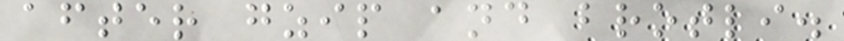after gzip and brotli.
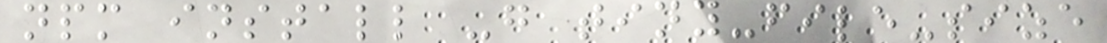npm install -g tiny-file-size
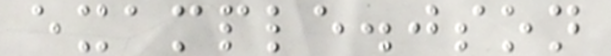example.json
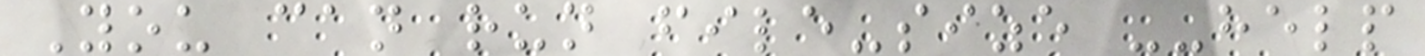You can run file-size --help
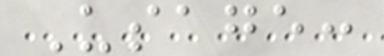Usage:
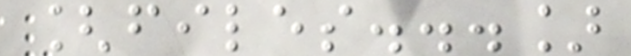[files...]
